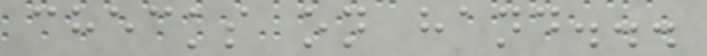checks on hand...
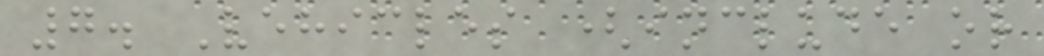7. Vehicles (include or
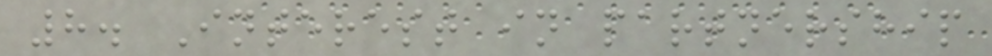8. Interest in partnership
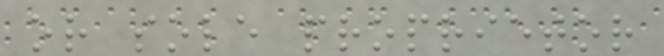or sole proprietor
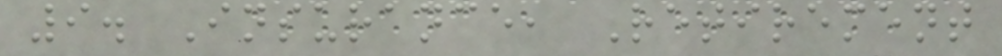9. Insurance, Retirement
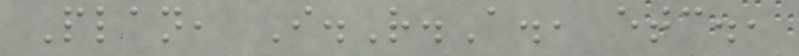Plan, I.R.A., etc.,
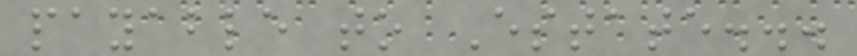payable to Estate...
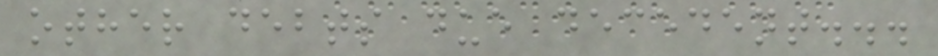other debts due decedent...
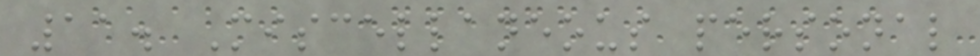11. Miscellaneous personal
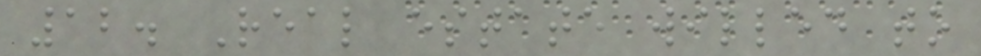12. Real estate willed to
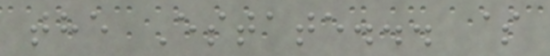the Estate... $
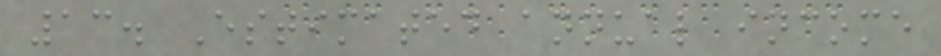13. Estimated annual income
